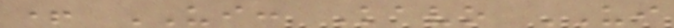+ UI: Kavo UI
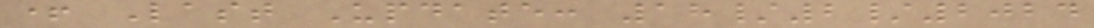+ Last Update: 18/2/2024
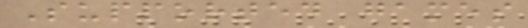Supported games
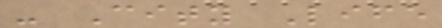- City Life
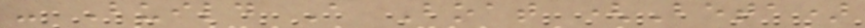- Build A Boat (Beta)
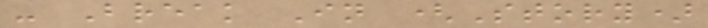- Break In (Story)
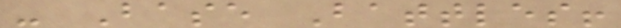- Base Battles!
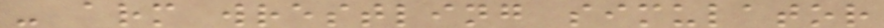- arm wrestling simulator
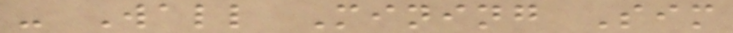- Wall Mining Sim
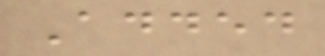Added
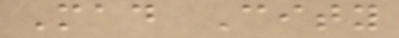Mad City
